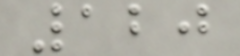120
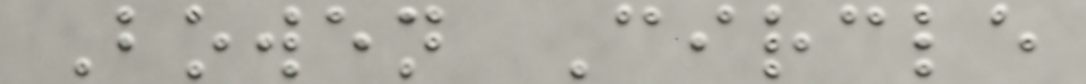Bowen Circle
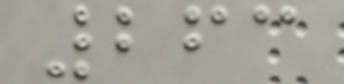263
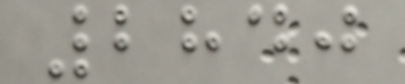2840
